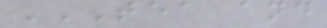TEA AND
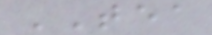TEA
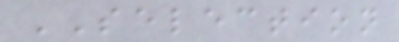SELECTION
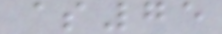$75
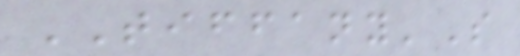TIFFANY'S
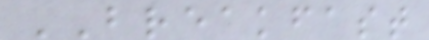BREAKFAST
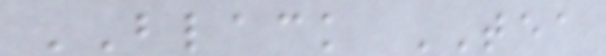BLACK TEA
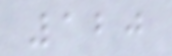120
